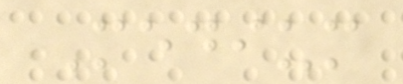Medium
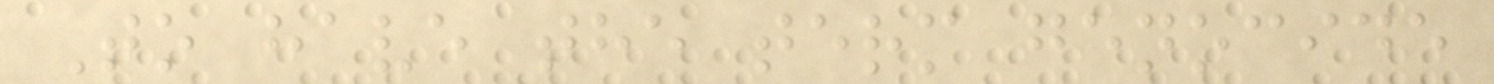To have the term genocide
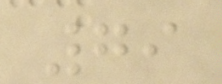79
